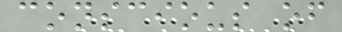conscious of
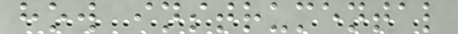how instrumental
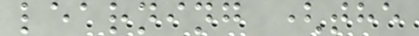learning (the
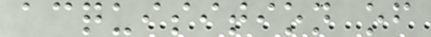acquisition of
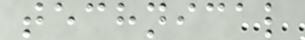technical
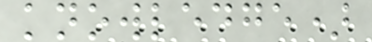knowledge)
